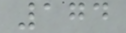174
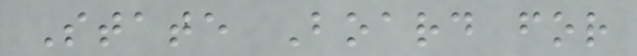State Board for
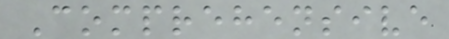Comprehensive
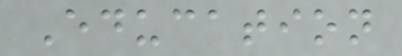Education
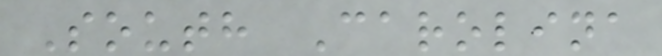South Carolina
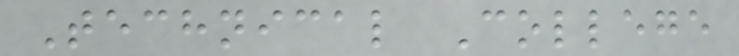Technical College
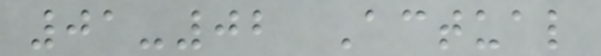01-02 Actual
